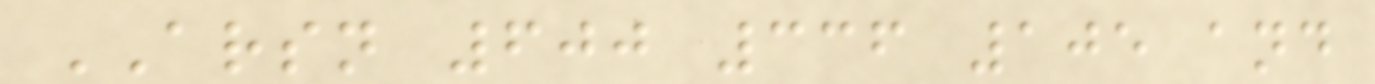ARSN 600 336 105 and
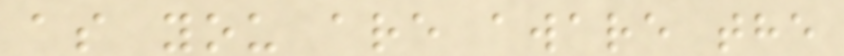as you are aware the
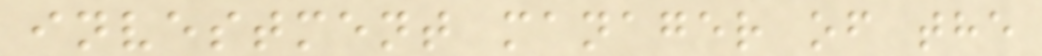investment manager of the
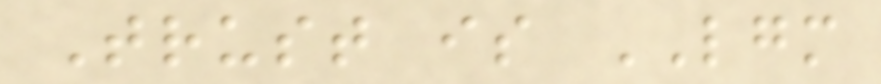Trust is LGM
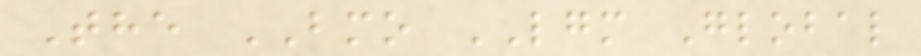The BMO LGM Global
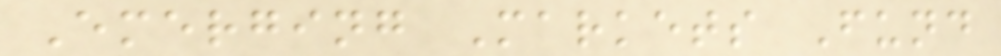Emerging Markets Fund
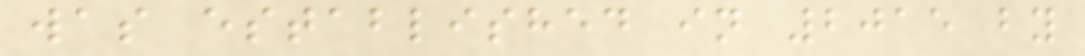was established in 2015 by
